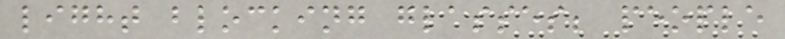light blocking glasses; people
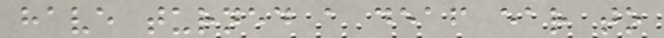have turned a deaf ear to
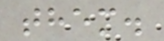them.
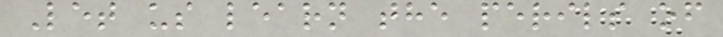Let us learn the perils of
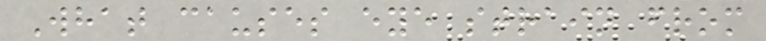What causes eye strain from
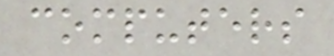computers
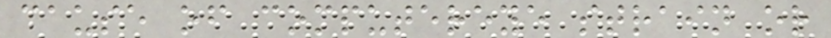cause of computereye strain or
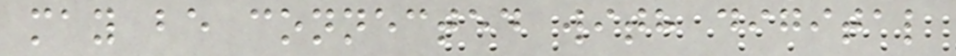may be connected with digital
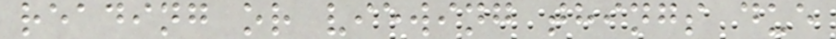reading or viewing things due
